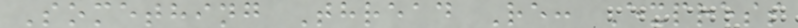Something Thread Re: Express
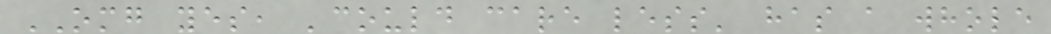OMG yes, 'could care less' has a whole
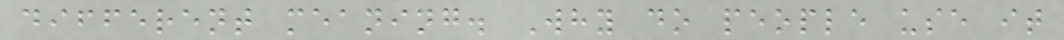different meaning. Why do people use it
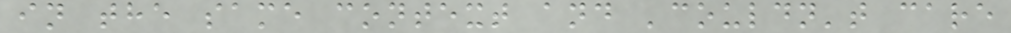in the same context and 'couldn't care
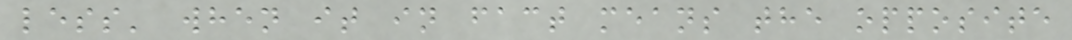less' when it in fact means the opposite
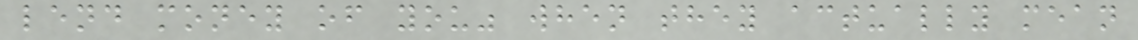lend money of you" when they actually mean
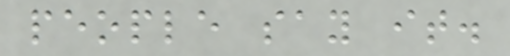people say it.
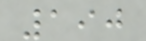190
